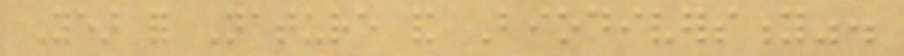Year for Nature and Biodiversity".
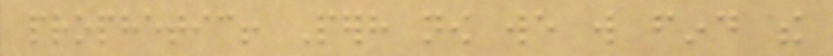prophetic! Perhaps now we will find the
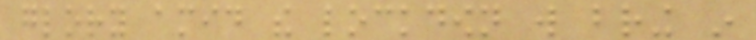glory amid the lockdown will bring in
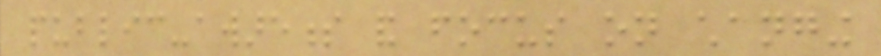public-awareness and focus on changing
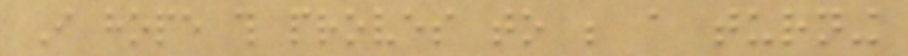I hope this proves to be a turning
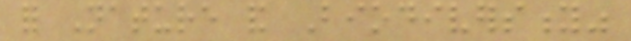for Nature and Biodiversity"
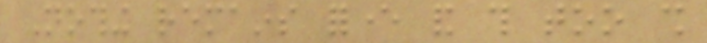Nothing remains forever and this too shall
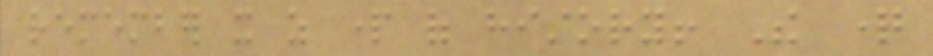remember it as part of history! The question
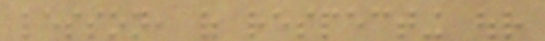lesson, of respecting our
